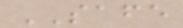SAFE
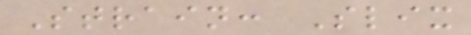Strain: Slix
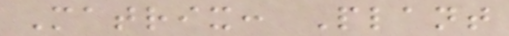Matrix: Plant
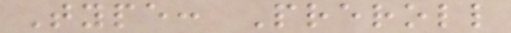Type: Preroll
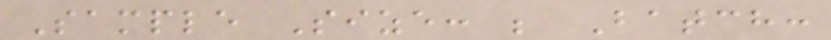Sample Size: ; Batch:
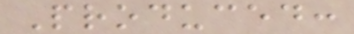Produced:
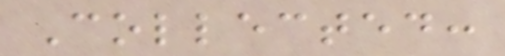Collected:
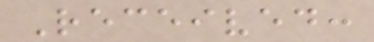Received:
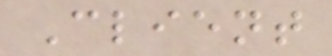Client
